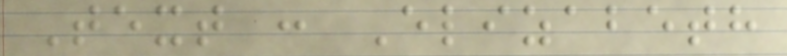Text : Elizabeth
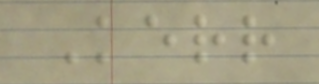Kerr
